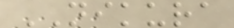NIKURA
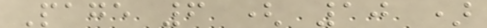Page 6 ( 10 )
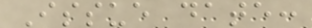Issue date:
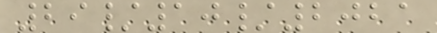29/10/2021
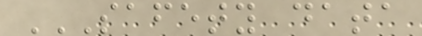SAFETY DATA
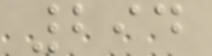294
